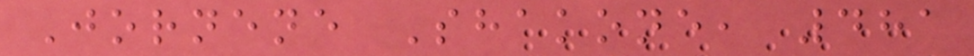Jornene Shakone, 481
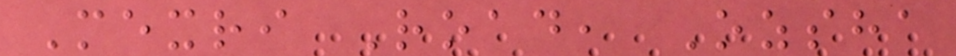Mexri Road, Ozsha
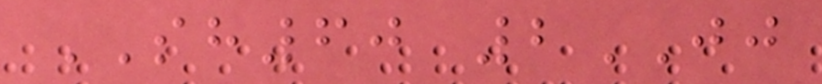SH60 2JJ
